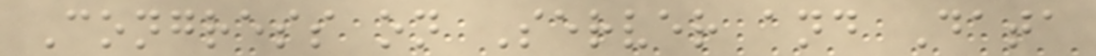Congress on Server and Data
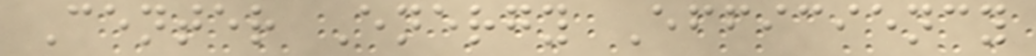Center Energy Efficiency
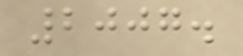2007.
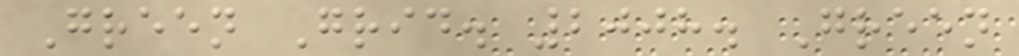Green Grid. 2008. Green
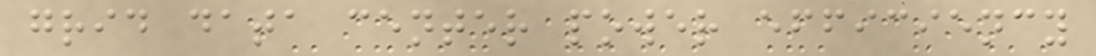grid data center power efficiency
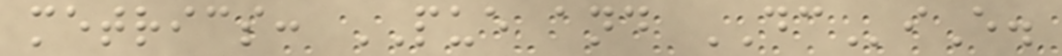metrics: PUE and DCiE.
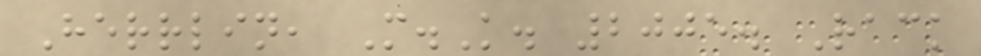Herrlin, M.K. 2005. Rack
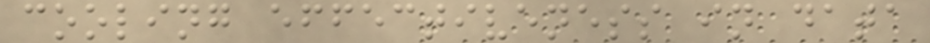cooling effectiveness in data
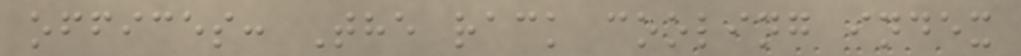offices: The rack cooling index
